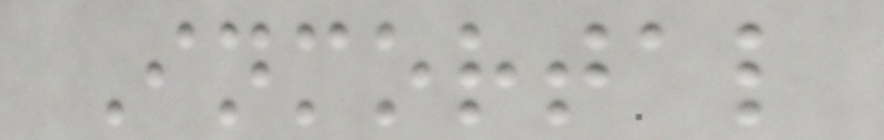Inmortal
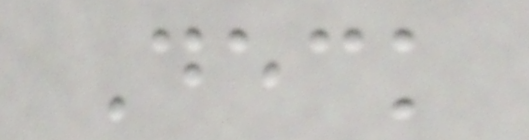Deck
